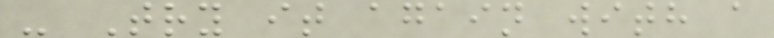- Try it again with a
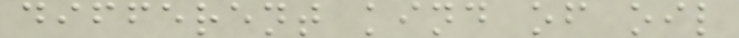different kind of oil
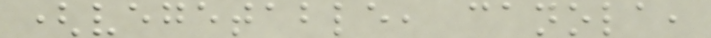(vegetable, canola,
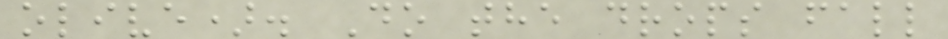olive). Do the drops fall
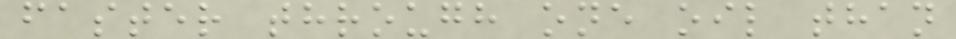faster through one oil than
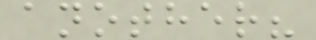another?
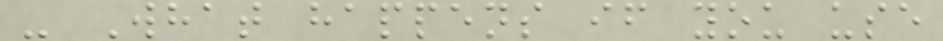- What happens if you use
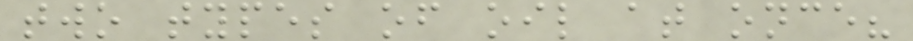two types of oil at once?
